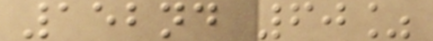152nd 60%
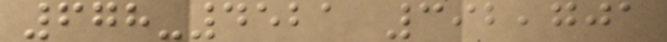678-4521 392,701
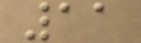11
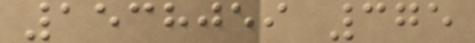1538059 375
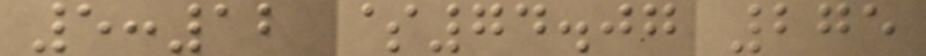5:12 $74.07 275
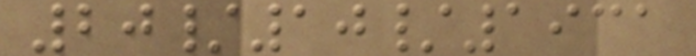20/10/1931
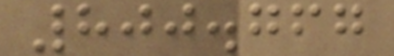800.767
